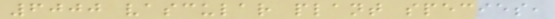6000 vascular plant species,
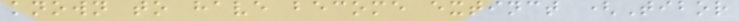known to have become extinct (Tibor
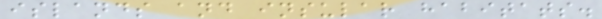islands and insular habitats.
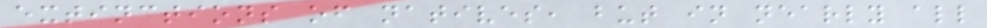extinctions of natives, but in nearly all
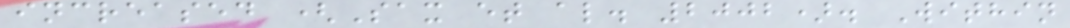increased (Sax et al. 2002). Within
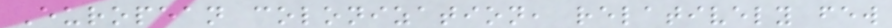European colonization, relatively few
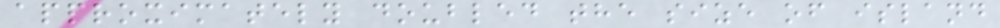approximately doubled the size of island
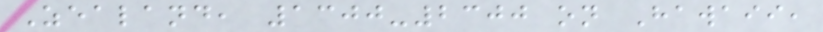Zealand, 1300-2300 on Hawaii,
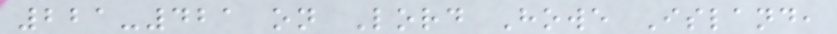221-421 on Lord Howe Island,
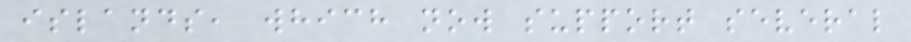islands, which now support several
